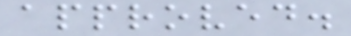approved.
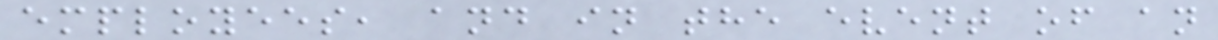employees, and in the event of an
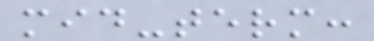mid-term:
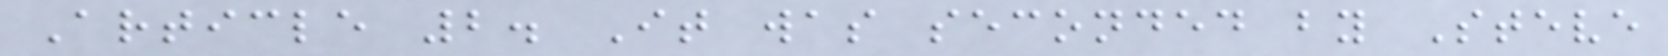Article 2. It was seconded by Steve
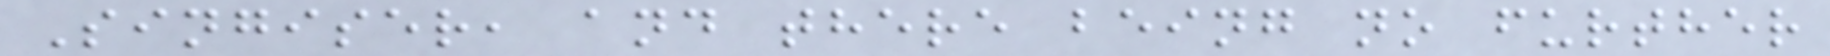Singiser, and there being no further
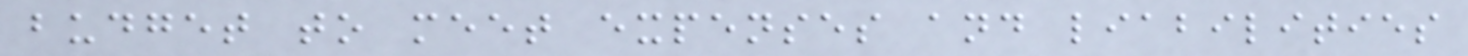budget to meet expenses and liabilities
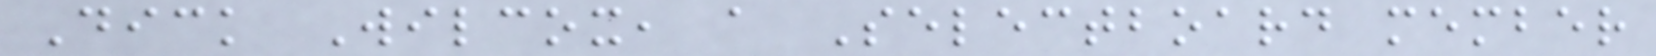Dick Wilcox, a Selectboard member
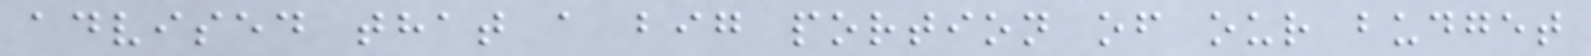advised that a big portion of our budget
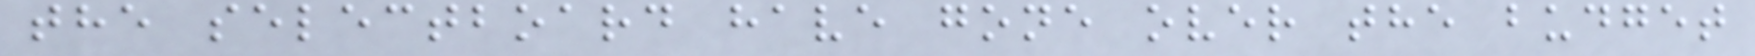the selectboard have gone over the budget
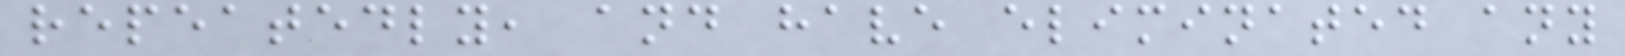repeatedly, and have eliminated any
